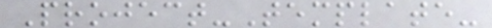Project-Template-
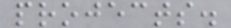projects.
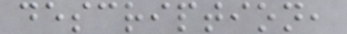description,
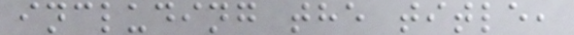including the title,
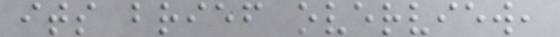its brief overview,
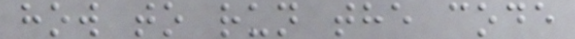how to run the code
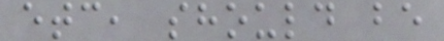etc, should be
